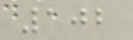102
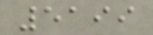5199
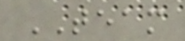TEAM
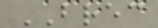BREC
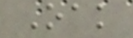Oak
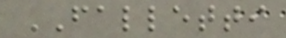FALLETTI
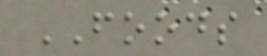FOODS
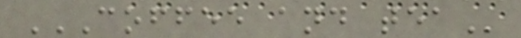COFFEE AND TEA
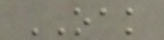OAK
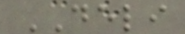DELI
